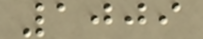1009
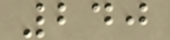240
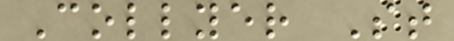Collyer St
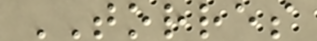TORRES
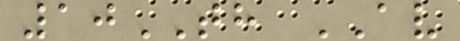10TH AV
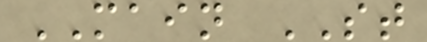MAIN ST
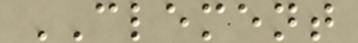CLEMENT
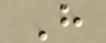H
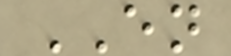EN
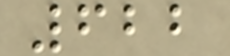622
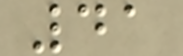41
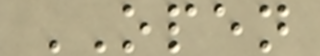OPEN
